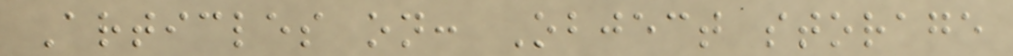Articles on: Object storage
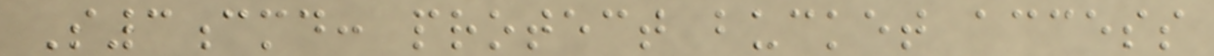S3cmd: protect bucket access
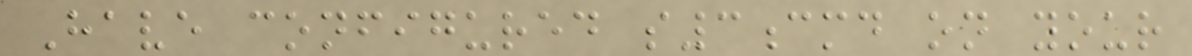Have configured s3cmd on your
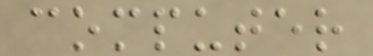computer
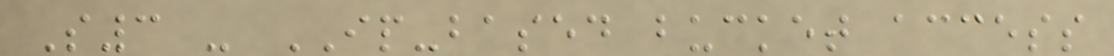S3 - IP-based bucket access
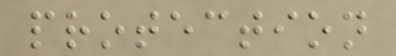protection
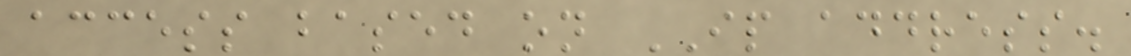access based on IP address.
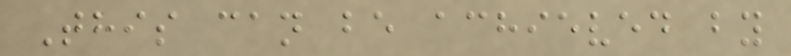This can be achieved by
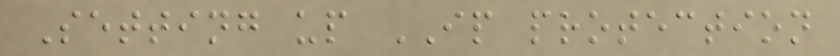Setting up IP protection
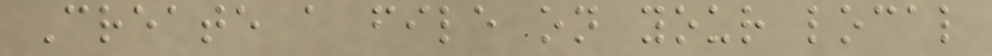Create a file on your local
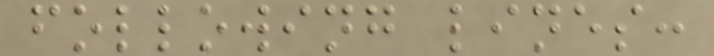following lines:
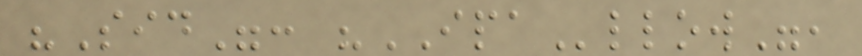"Sid": "IPAllow",
